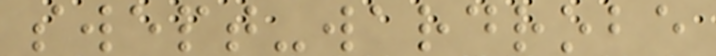swept-wardrobe
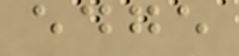edge
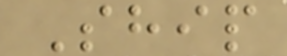Ship
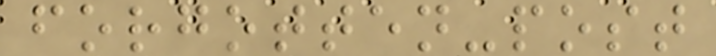forgotten-post
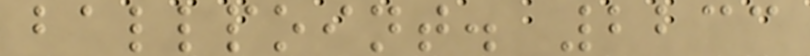ballpoint. 2233
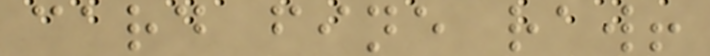card fine raw!
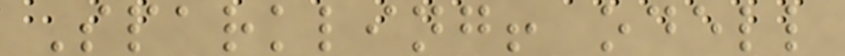Sparkling! odell
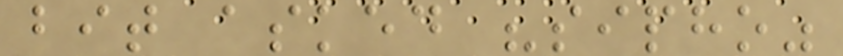bit asked "sipho"
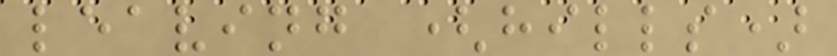leaving (hills)
